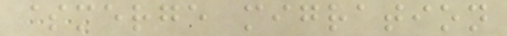$merge migration
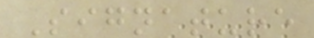Signature
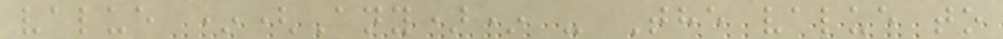value *(Any)* - The value to
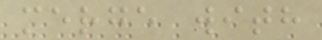merge with
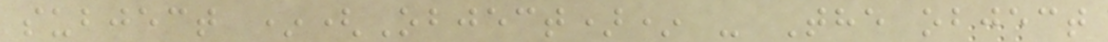subject *(Object)* - The object
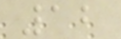12
